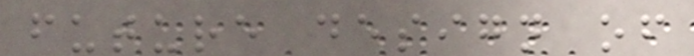future design of
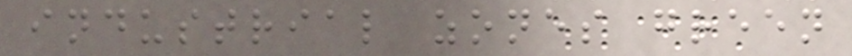industrial zones green
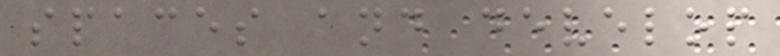spaces and develop
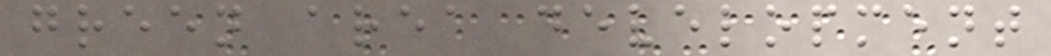green area development
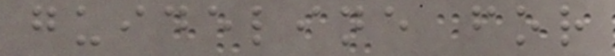guideline for
